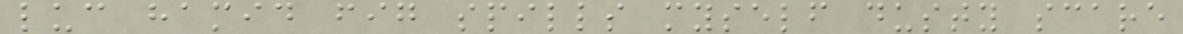luc hamid fig spills myself dusty scare
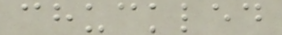chuckled
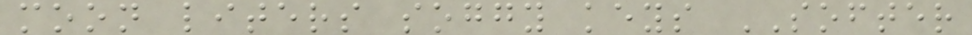moon liters soggy keys SOFTER
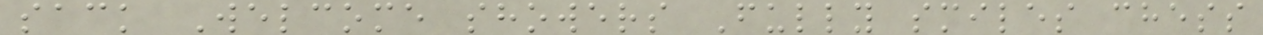sack Welcome showers Fully smiles chess
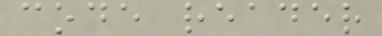code reader
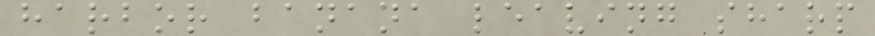harbor banana leaving sharp
